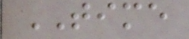TIME
